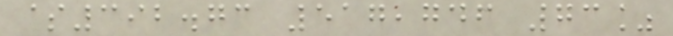$392.73 517,746 73%
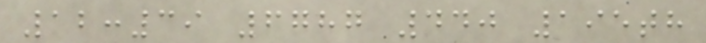12:39 6787 440 195th
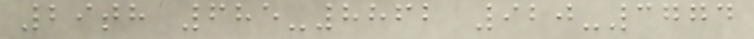29th 685-8862 920-3774
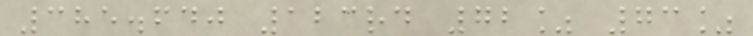385.640 123rd 72% 73%
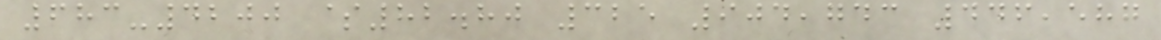683-4200 $82.80 325 904,743 446,587
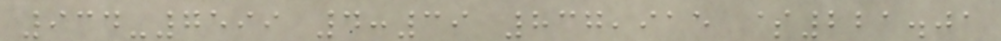934-7599 4:39 837,915 $221.01
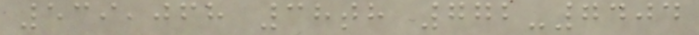539,068 38th 772-7404
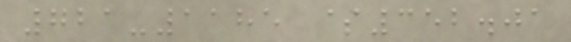721-1185 $352.01
